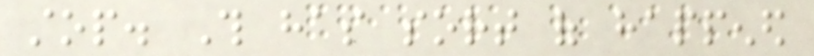stop. This has sort of happened
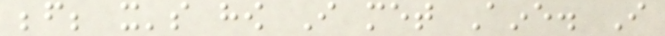before; it's how I met Aine. I
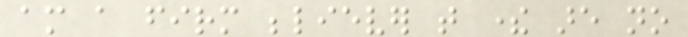am a firm believer that there are no
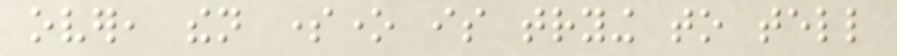over, then someone is trying to tell
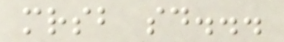mrsb said...
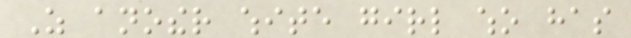As another white girl who has
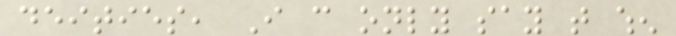deities, I can only say that when
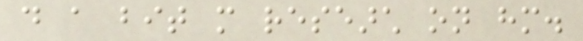do a bit more research on him.
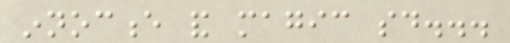innocence and magic said...
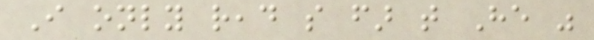I only read so far that He was
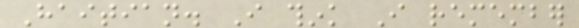Haitian. I think I remember
